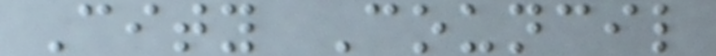City Council
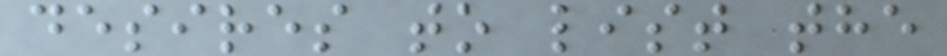desires to list the
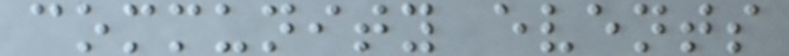community events
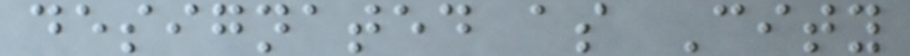designated as City
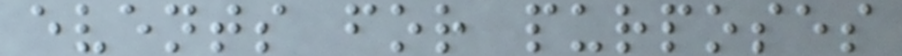events for purposes
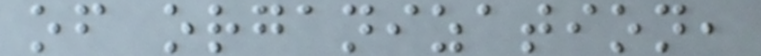of organization,
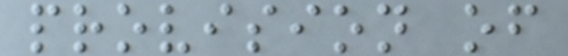provision of
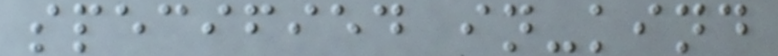specified in-kind
